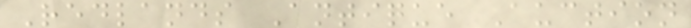Redlands Antique Auction
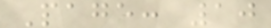Page: 10
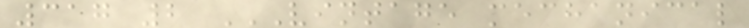317 2 VINTAGE MECHANICAL
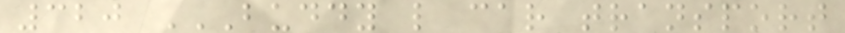320 BUDDY L CAR TRANSPORT
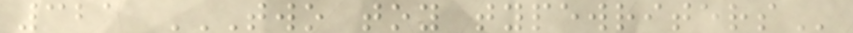321 TWO TOY TYPEWRITERS
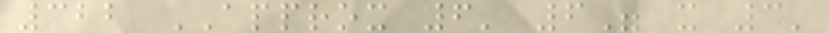322 APPROX 6' 6" x 3'
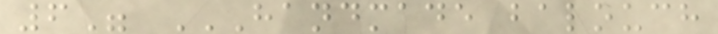6" HANDMADE BALOUCH
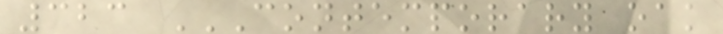323 CONTEMPORARY OAK
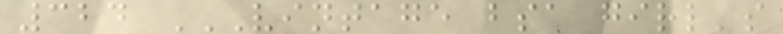324 VINTAGE BSA GIRL'S
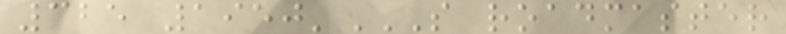325 1950'S ROADMASTER
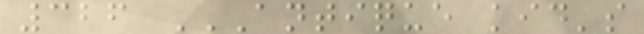326 ANTIQUE KID'S
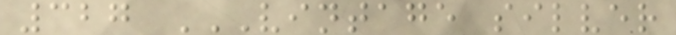327 VINTAGE SILVER
